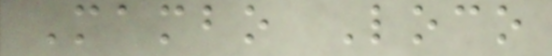Mambo Loco
